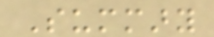Summary
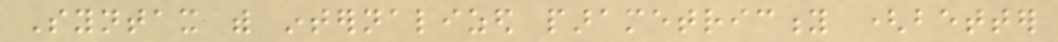Syntax with internalized parametricity (better
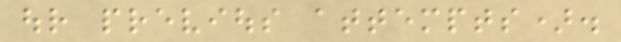our previous attempts).
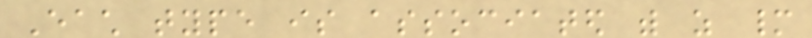Each type is associated with as many
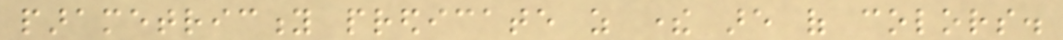parametricity predicate as there are of colors.
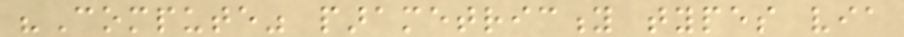"Compute" parametricity types via
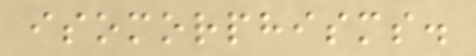isomorphisms.
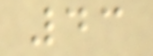43
